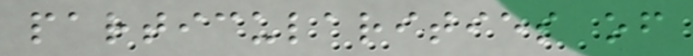particularities of
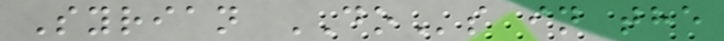Syrian DOs in the
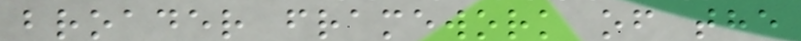broader framework of the
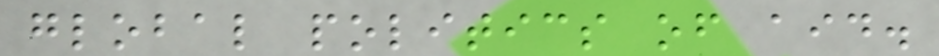global politics of aid.
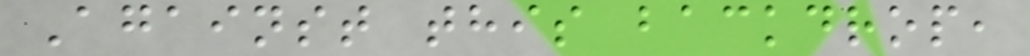Against this backdrop,
